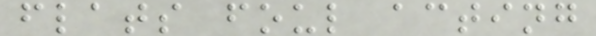flats foul acting
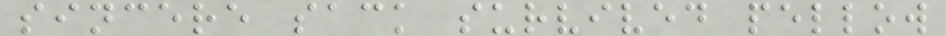sincere sack survived pellow
